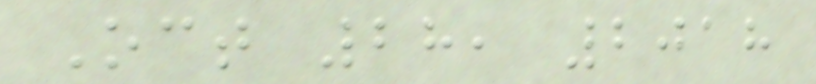Oct 28, 2018
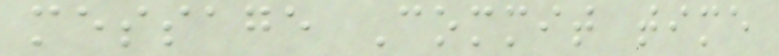message Commit time
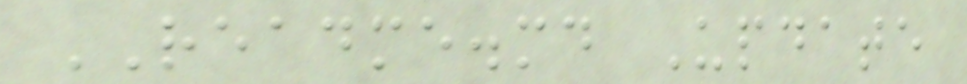README.md Update
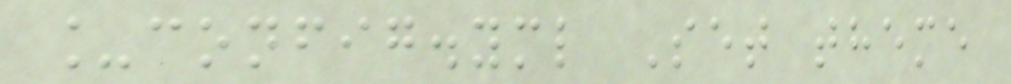_config.yml Set theme
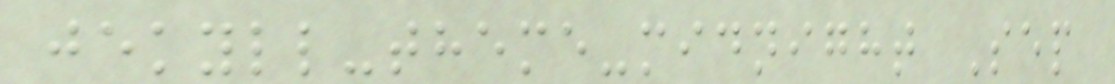jekyll-theme-midnight Sep
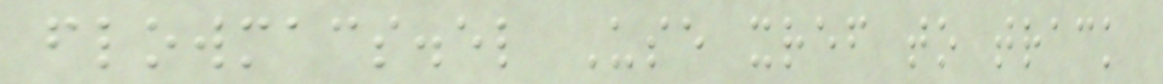flowmacs.el Use xref to track
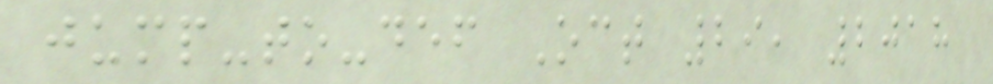jump-to-def Oct 29, 2018
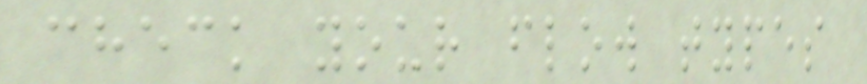check your flow types
